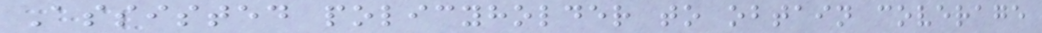Assisted policyholder to obtain coverage
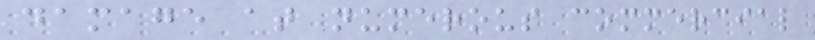damage at numerous commercial
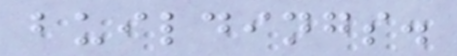buildings.
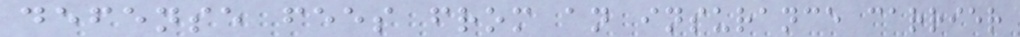defense fees from an insurance carrier
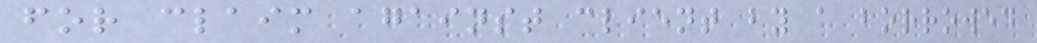for claim against client by a borrowed
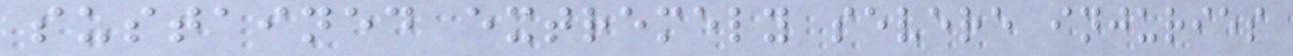sustained extremely severe injuries
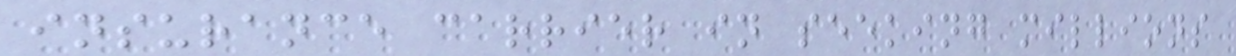insurance carrier in seeking millions
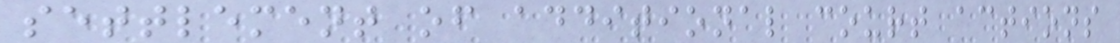settlement of additional court actions
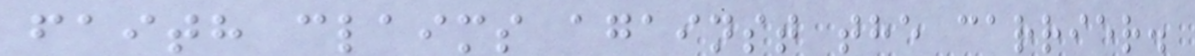faith claims against the carrier.
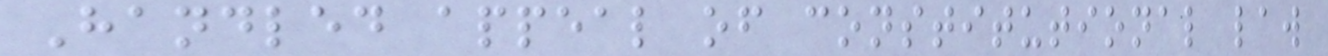Handled appeal of constitutional law
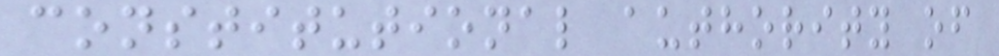constitutional authority of
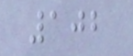102
